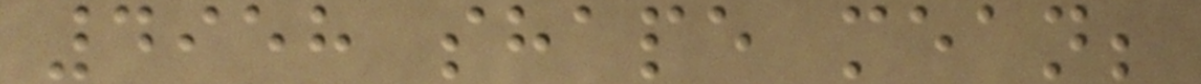4958 shape mean;
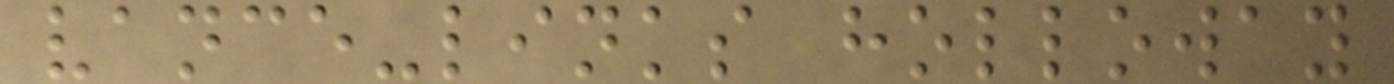vance-links holloway
